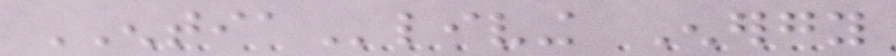ENTIAliving Energy
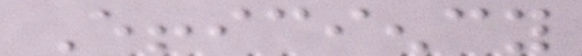Efficiency
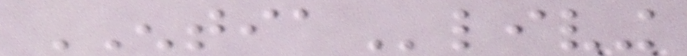ENTIAliving
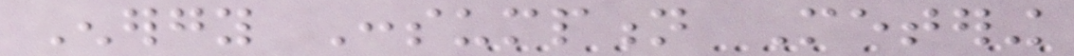Energy Consumption Metering
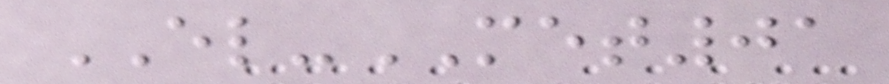EL-MET01
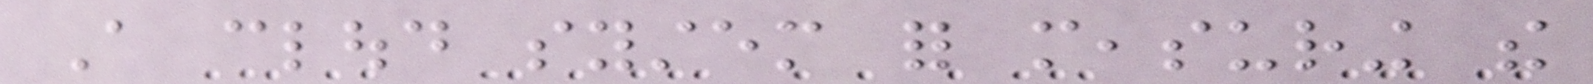A cloud system for measuring the
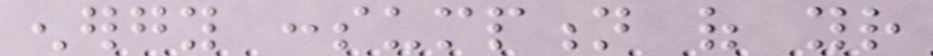energy consumption of your
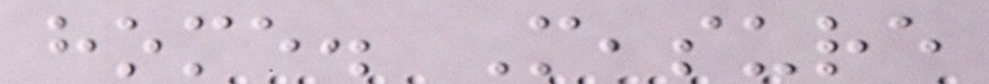home. Measure
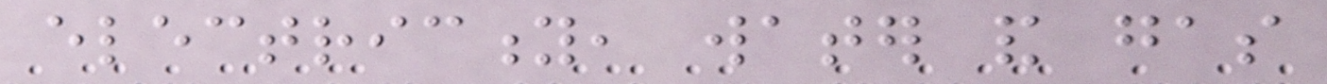electricity, water and gas
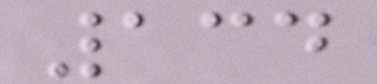134
